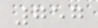757
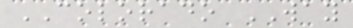COLORADO WAY
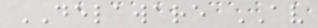DELAWARE AV
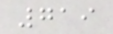719
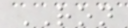RON
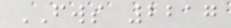FWS 2217
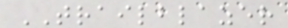TRAILBLAZER
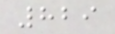829
